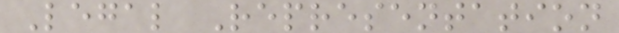Legal Representation
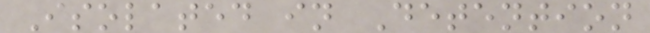Isolated in Detention
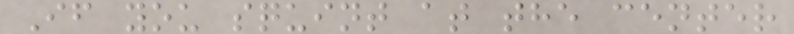If you squint at the center
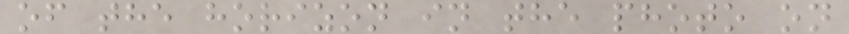of the horizon in the photo on
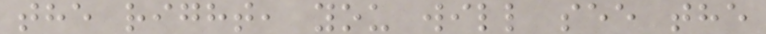the right, you will see the
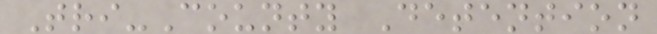Tri-County Detention
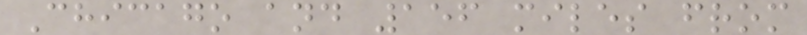Chicago and 156 miles from
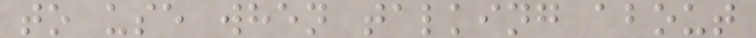to use when talking about
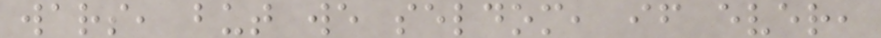wars, but we seldom, if ever,
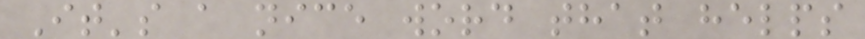It's a nice word that helps
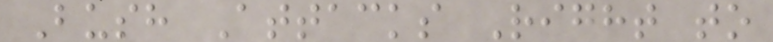Bush Attacks Right to
